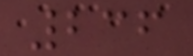236
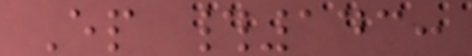Ep #143:
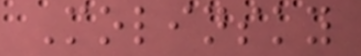Molinsky
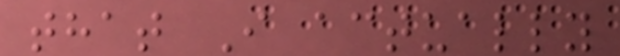that I actually
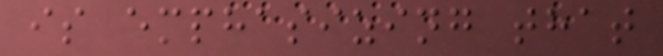is emphasizing that
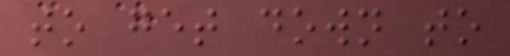to get down to
